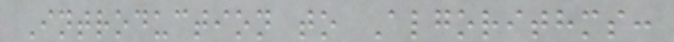Introduction to Algorithms:
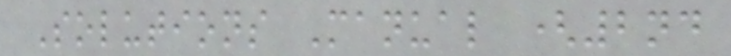Solutions Manual (2nd
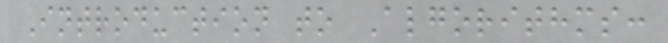Introduction to Algorithms:
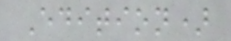Edition)
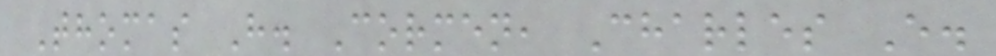Thomas H. Cormen, Charles E.
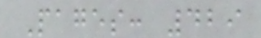Pages: 429
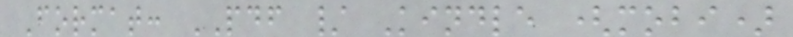Format: PDF / Kindle (mobi)
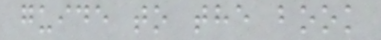guide to the book
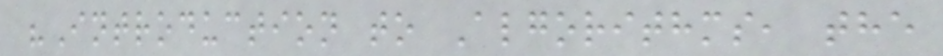"Introduction to Algorithms, the
